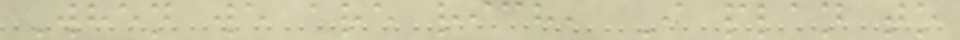When we are rich, I plan to
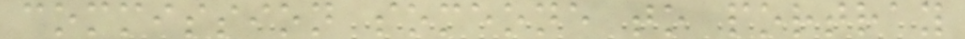commission someone to portray
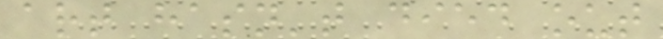art hasn't died out
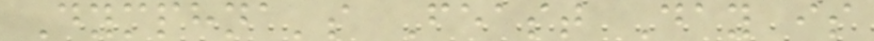Dymphna's Feast Day is
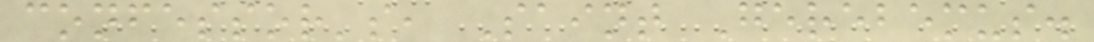confessor's, Saint Gerebemus.
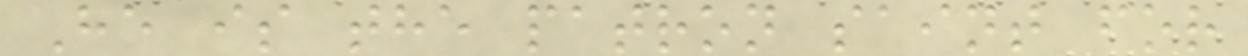He is the patron saint for
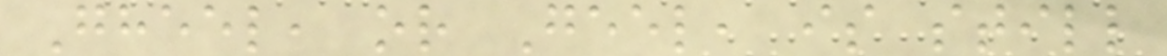Gheel, or Geel, is still
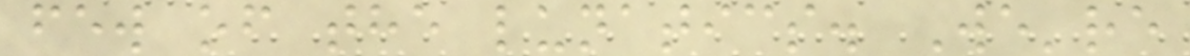few of the lunatics. We're
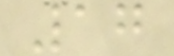17
